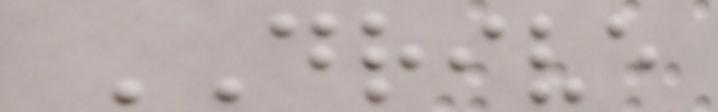DRIVE
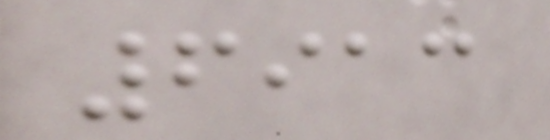6913
